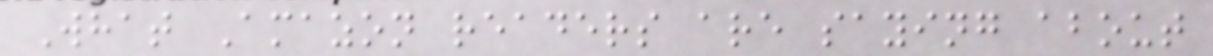What Amazon readers are saying about
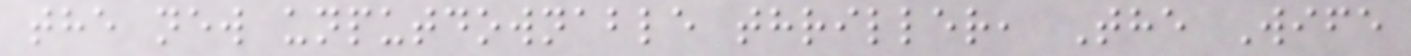the new unputdownable thriller, The Wife
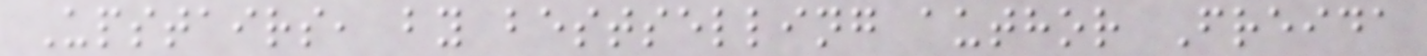Upstairs, by bestselling author Freida
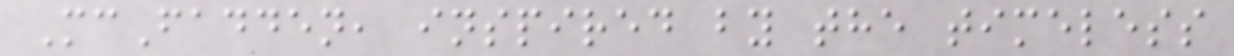McFadden, inspired by the timeless
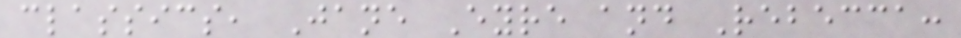classics, Jane Eyre and Rebecca:
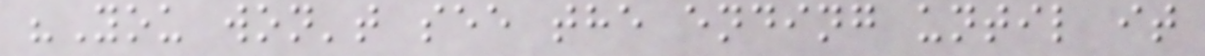"You won't see the ending until it
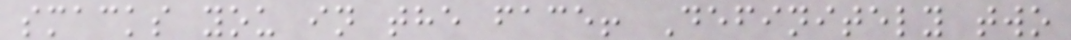smacks you in the face! Definitely two
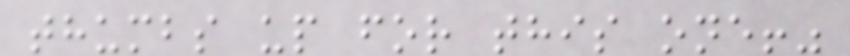thumbs up for this one!"
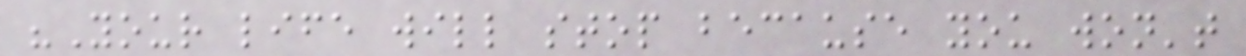"Your life will stop because you won't
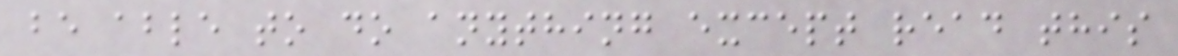be able to do anything except read this
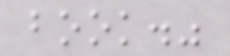book."
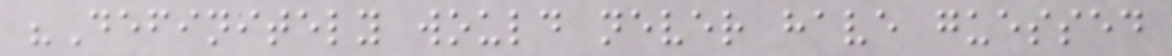"Definitely would never have guessed
